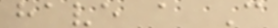have a C
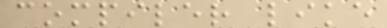compiler like
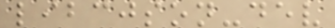libcjson-dev
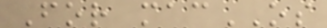For macOS
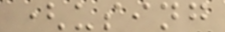(using
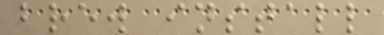brew install
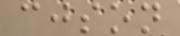cjson
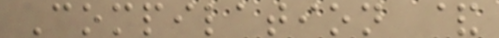Compilation &
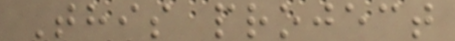This project
